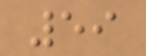59
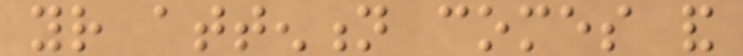your attention comes and
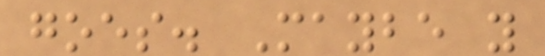goes. Maybe you
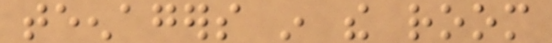teenagers in the room
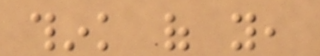think of you,
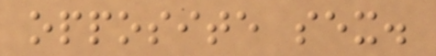opposite sex.
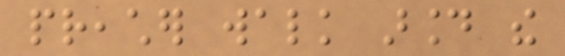preacher walk around the
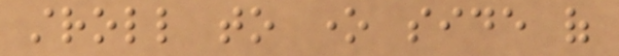stroll to one side of
